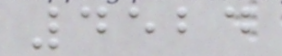4524
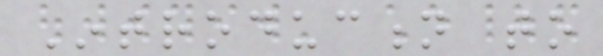Introduction to
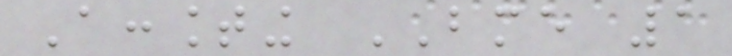Accounting BME 1
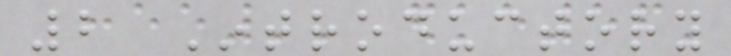2 Introductory
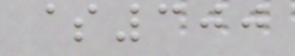$300
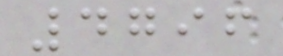4796
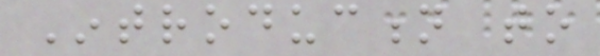Introduction to
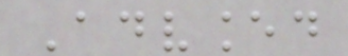Advanced
